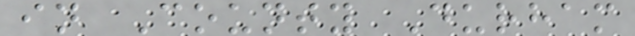in County Durham
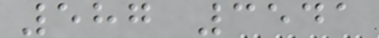587 3541
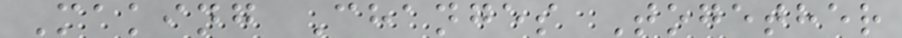Making Changes Together
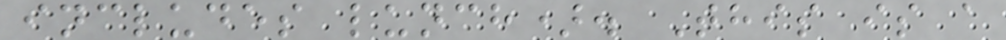includes lunch). This is a
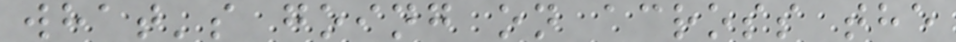what's going on across the
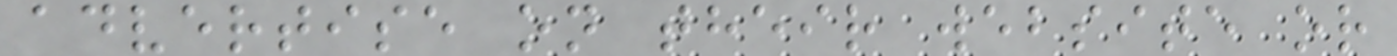advertise on their website or
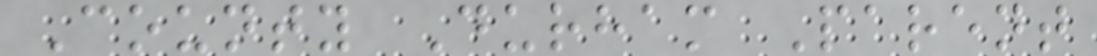County Durham Parent
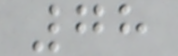78
